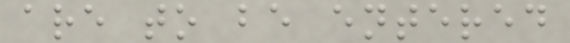are to be entered
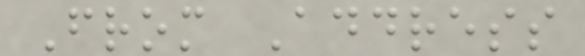From Address
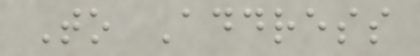To Address
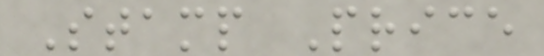Stamp Price
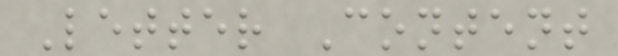Letter Content
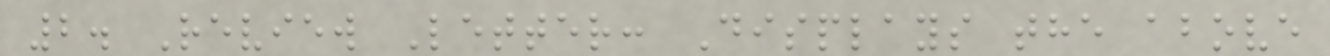2. Review Letter: Displays the above
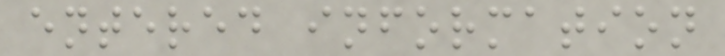entered information
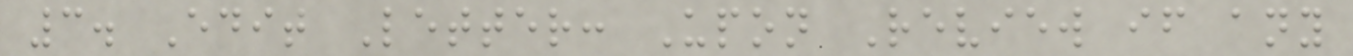3. Edit Letter: Upon Review if any
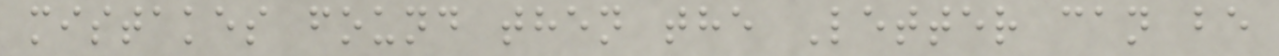mistakes found then the Letter can be
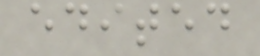edited
